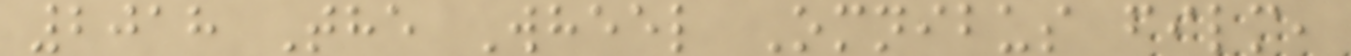2018 The Wheel Omnibus film,
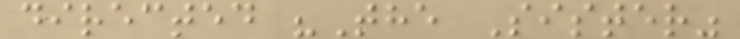directed "The Sister"
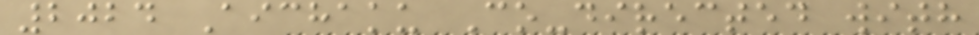2024 Aichaku Co-directed with
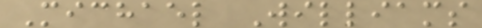Michael Williams
